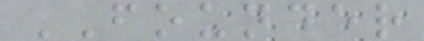FOUNDER
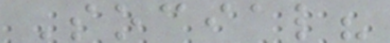Social?
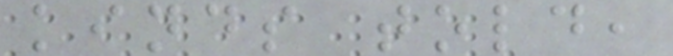kinds told,
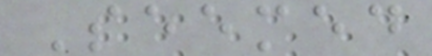Seemed
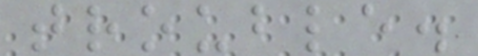trouble.
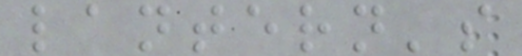lantern's
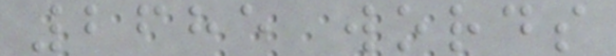2685 words
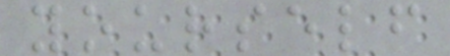yourself
